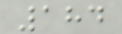184
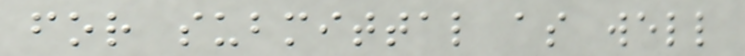for submittal as well
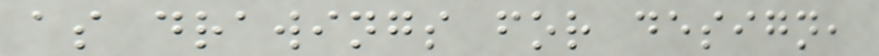as drawings for design,
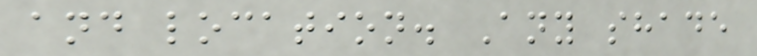and location. Any shade
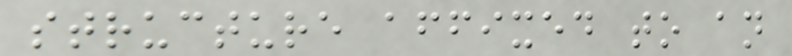structure affixed to an
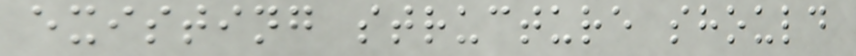existing structure should
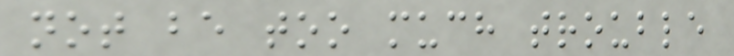not be too much trouble
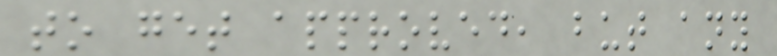to get approved, but any
